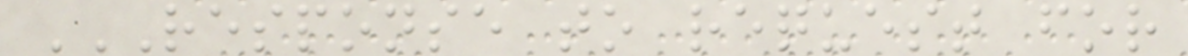RESPONSE TO REQUEST FOR
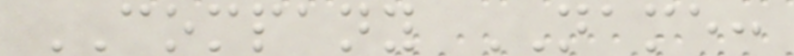COMPANY NAME:
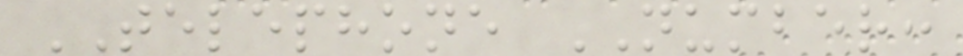TELEPHONE NUMBER:
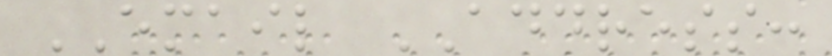EMAIL ADDRESS:
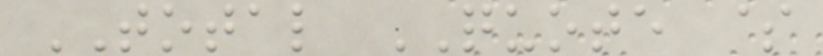TOTAL QUOTE $
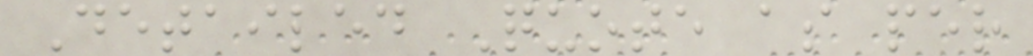Detailed Quote as per
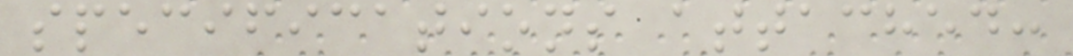specifications attached:
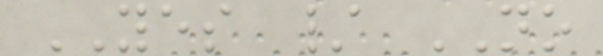YES / NO
